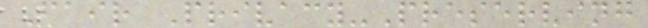Fair Privacy-Preserving
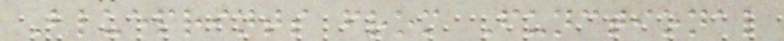Blueprints from Functional
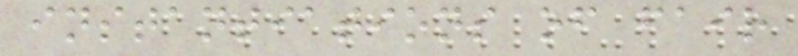instantiations of fair
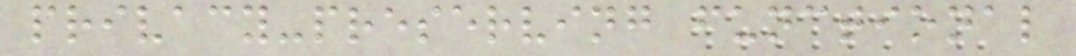privacy-preserving functional
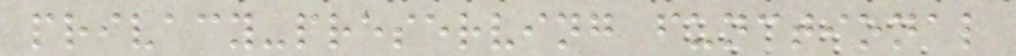privacy-preserving functional
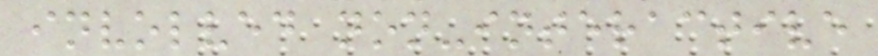involved non-interactive
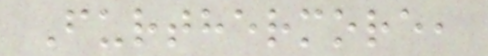Furthermore,
